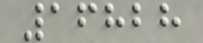16828
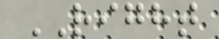RIGHT
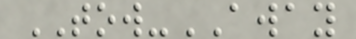TOW-AWAY
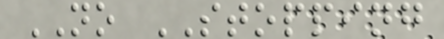NO STOPPING
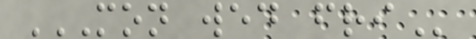MON WED FRI
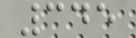345
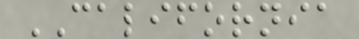CALIFORNIA
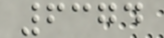6374
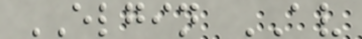ELGIN AV
